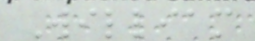William
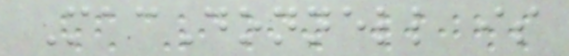MacDonnell is
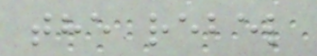the rebel
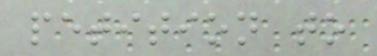petition to
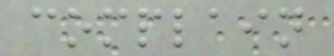complain
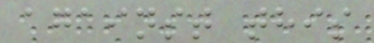against this
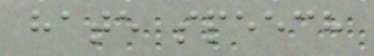hate speech
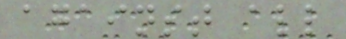against all
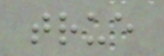true
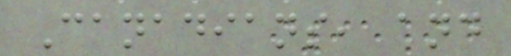Canadians, and
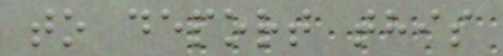to deport this
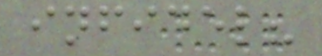infidel?
